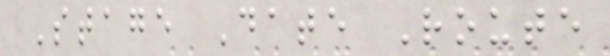Stage Date Route
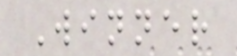Winner
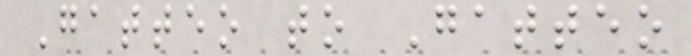Gatteo to Gatteo
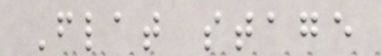Flat stage
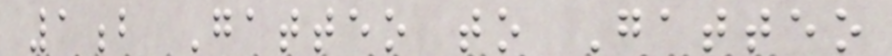1b Gatteo to Gatteo
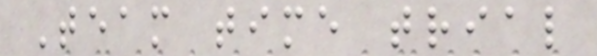Team time trial
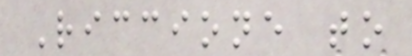Riccione to
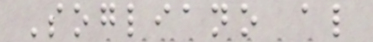Sogliano al
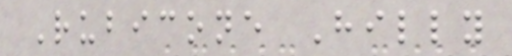Rubicone Hilly
